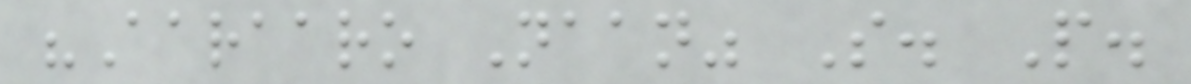"Aaraaro Naan" S. P.
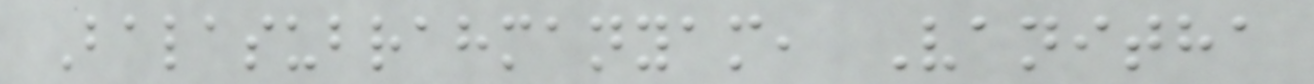Balasubrahmanyam, Vanitha
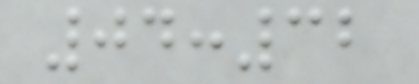04:32
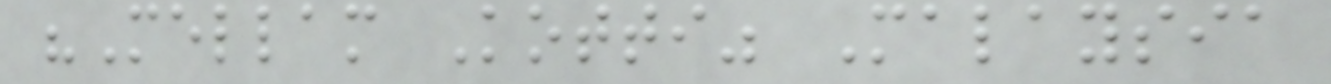"Mellam Kotti" Malaysia
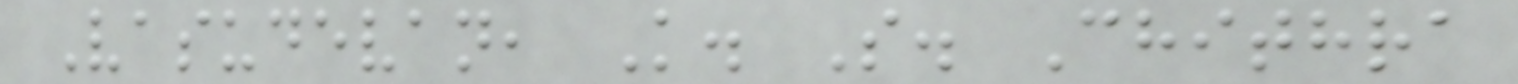Vasudevan, K. S. Chithra
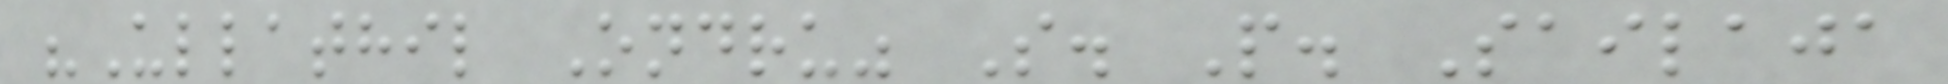"Ullathil Ondru" S. P. Sailaja
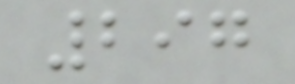297
